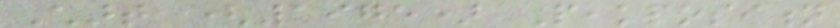Chart (1975) Peakposition
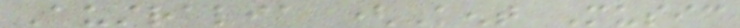Australia (Kent Music
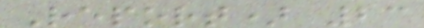Report) 23
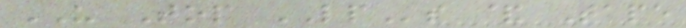US Top LPs & Tape
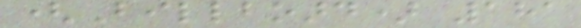(Billboard) 181
